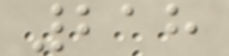218
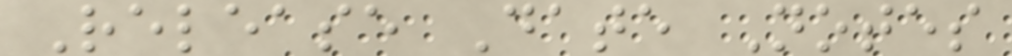Release Date Notes
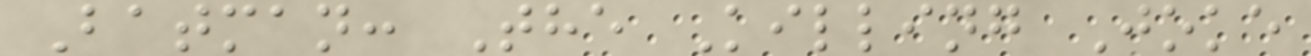Batman: The Killing Joke
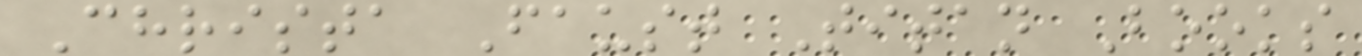Christa Faust Titan Books
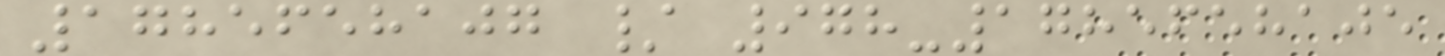1785658107 / 978-1785658105
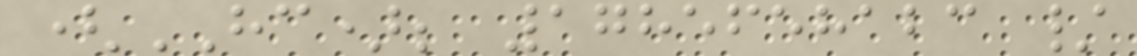(HC); 1785658123 /
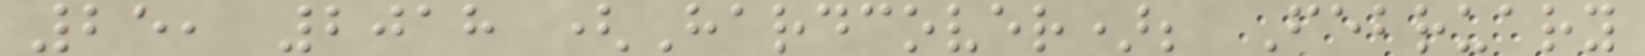25, 2018 (Hardcover); February
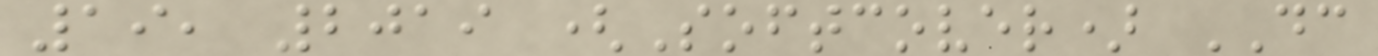19, 2019 (Softcover) DC
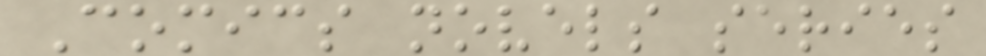Comics novels series
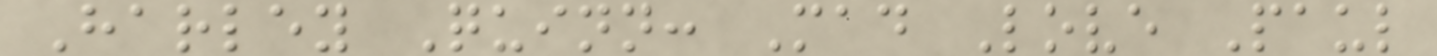Harley Quinn: Mad Love Paul
